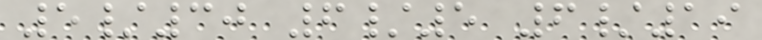5/30 6/5 6/19
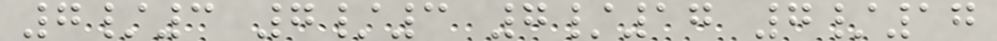7/3 7/3 7/17 7/17
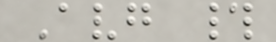Avg #
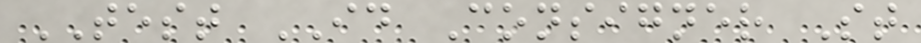TEST ID Consigner St
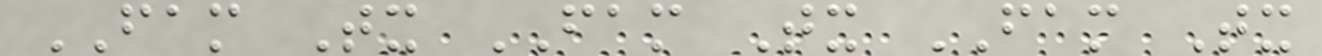FAM Tx FAM Tx FAM Tx
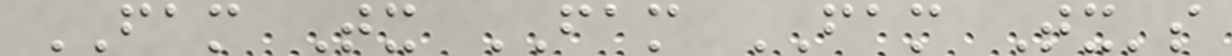FAM Tx FAM FAM Tx's
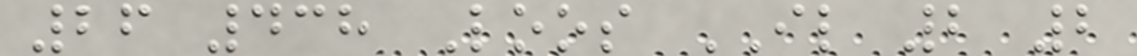26 438 Loos IL 2 2
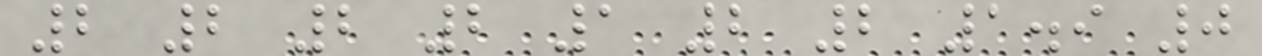2 2 2 2 1 2 2 1.9 0
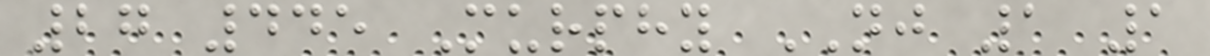27 445 Murphy NJ 1 1
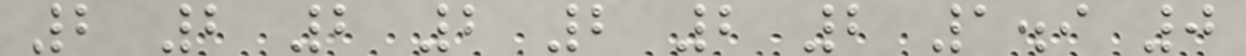2 2 2 2 2 2 2 1.9 0
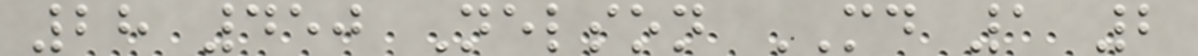28 450 Nelson MD 1 2
